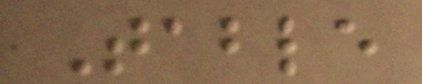Table
